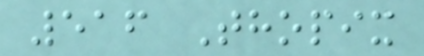516 Thopix
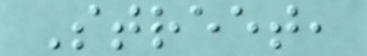Street,
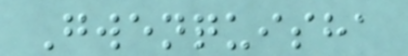Gwenquisha
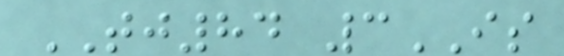TJ84 3IS
